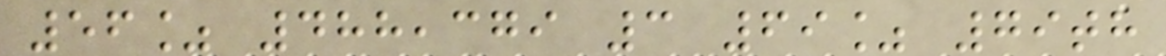56% 488,379 3 69% 79th
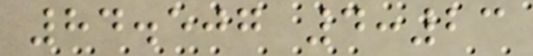84.507 4:23
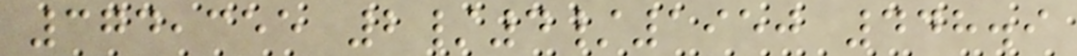374,355 2/4/1950 448.9
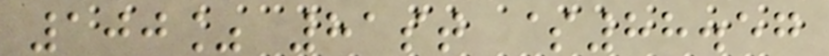100% 81st $88.57
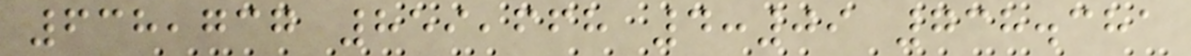638,737 859,668 4:09 738.381
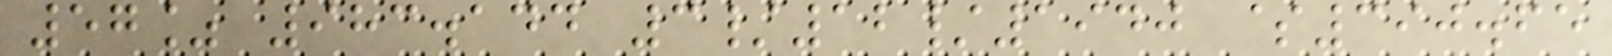57% 983.144 3/12/1940 $390.65
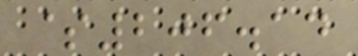$206.14
